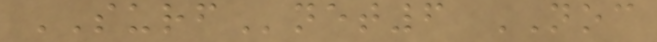SURFnet6 NOC
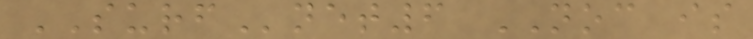SURFnet6 NOC is
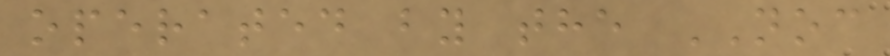operated by the NOC
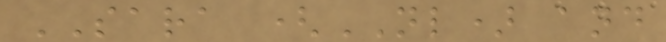SARA (NL) and
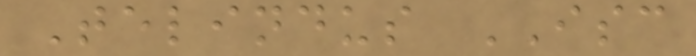Telindus ISC
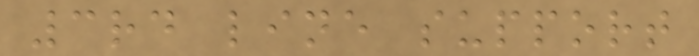3rd line support
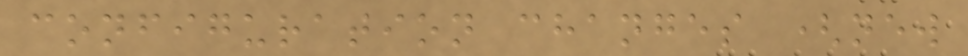configuration changes (new
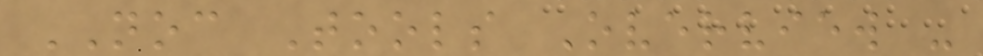NOC Tools Overview -
